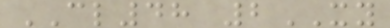CL48 2XY
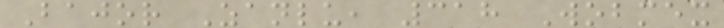Bajor Zanlu, 318 Wobmex
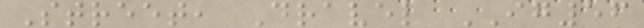Street, Dravel IG56
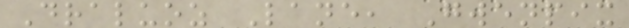Draluoz Lane, Gwenpix
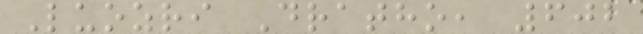Luozri Dratho, 602
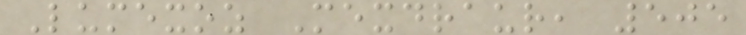Lumexoz Mexdraur, 505
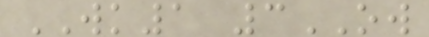WK1 3OW
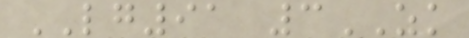LG91 3ZK
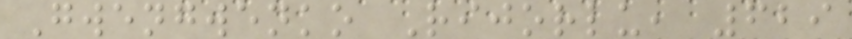Gwengwenko Rijorlu, 629
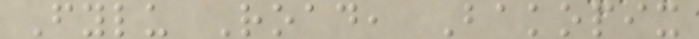Fylu Road, Bakopix
